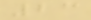23
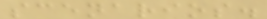scenarios.
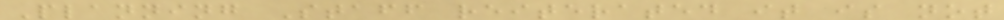Planning Staff reiterated it is not
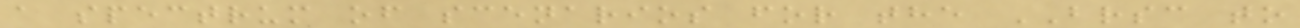a spectrum of scenarios for the BRSC to
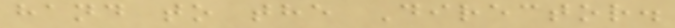hand to the Director.
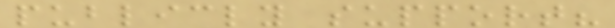publicly support?
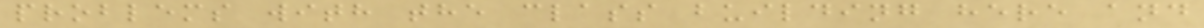problems with the class building here and
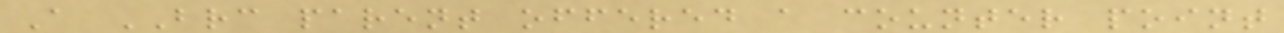A BRC parent offered a counter point
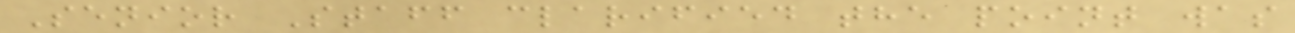Senior Staff clarified the point was
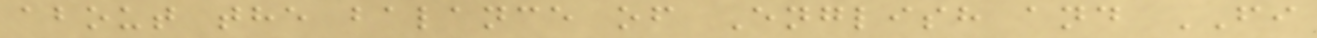about the balance of English and FI
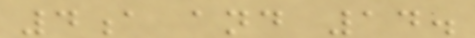4a and 14.
